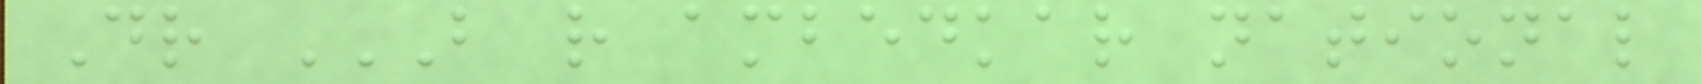Dr B R AMBEDKAR NATIONAL
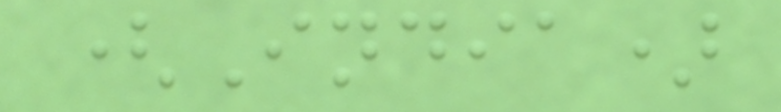(India)
